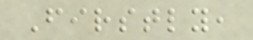Firstly,
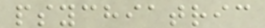psychiatric
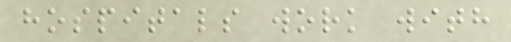hospitals work with
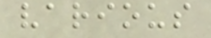various
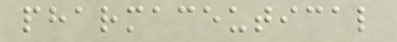pharmaceutical
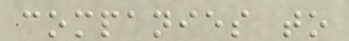companies to
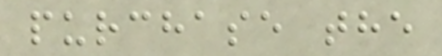purchase the
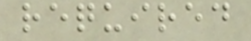required
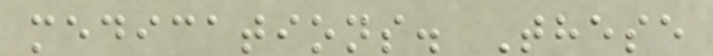medications. These
